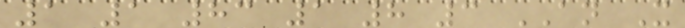1 1 83 1 8 3 AN X
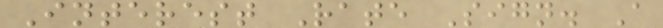Interest Rate Sign. A
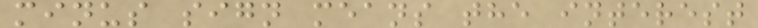minus sign means the interest
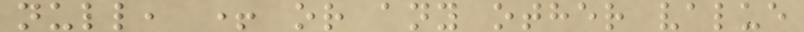null, + or any other value
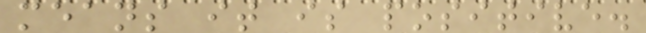means it is positive.
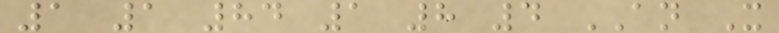1 1 84 1 8 4 AN X
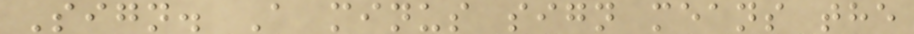Sign. A minus sign means the
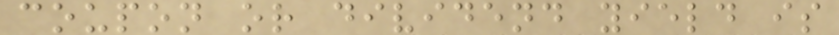coupon or dividend yield is
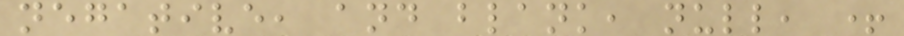negative, and blank, null, +
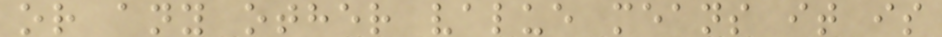or any other value means it is
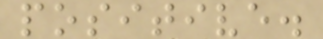positive.
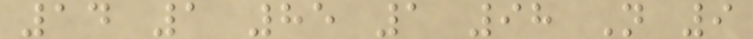14 1 85 1 98 N 9
